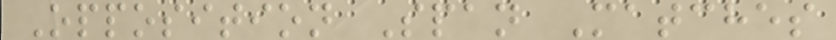Opposition Span Matches
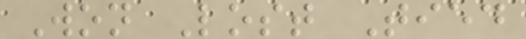Won Lost Tied
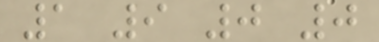1 9 0 0
